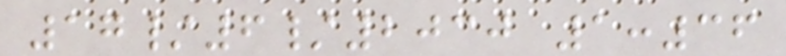17/6/2030 1:36
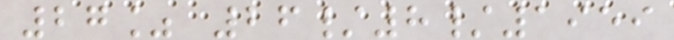27% 26/8/1959
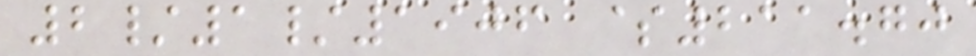2/1/1906 $211.70
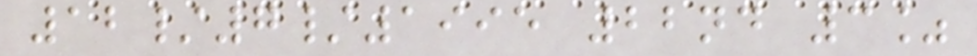12/7/1995 22nd 3%
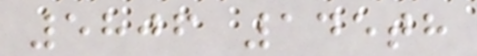5806 145th
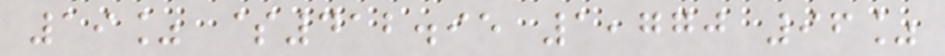19% $412.95 1,770 96%
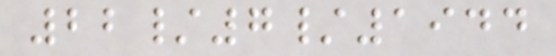22/7/1944
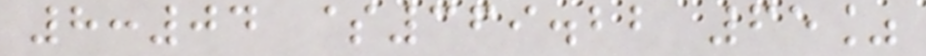8:04 $369.22 65%
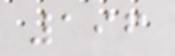196
